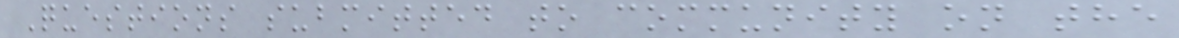Questions submitted to community on the
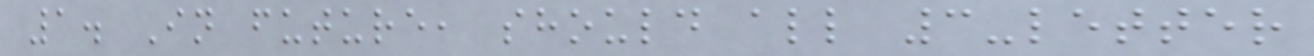1. In future, should all 3-letter
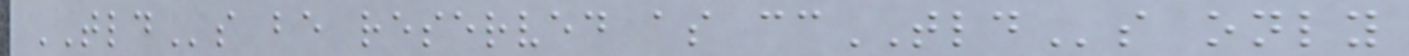TLDs be reserved as ccTLDs only
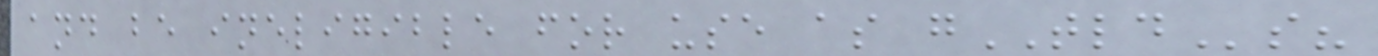and be ineligible for use as gTLDs?
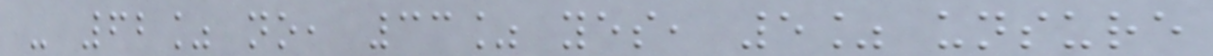- 62% no, 33% yes, 5% unsure
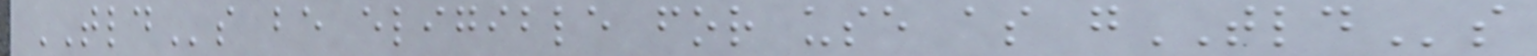TLDs be eligible for use as gTLDs
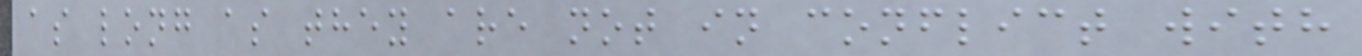as long as they are not in conflict with
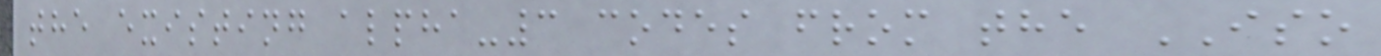the existing alpha-3 codes from the ISO
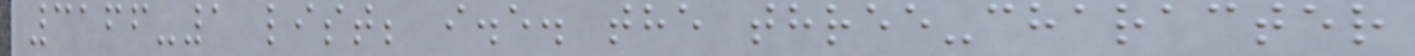3166-1 list; i.e. the three-character
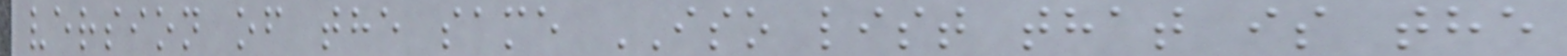version of the same ISO list that is the
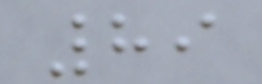89
